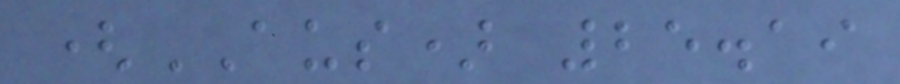(AUS) 25.19
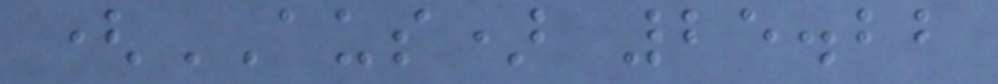(AUS) 25.22
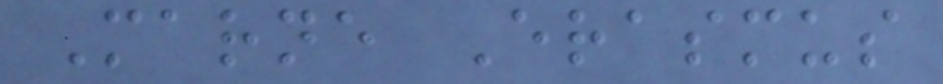Marne Erasmus
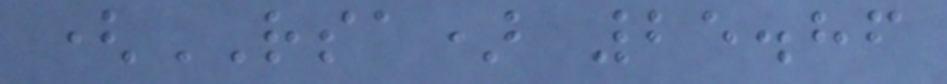(RSA) 25.86
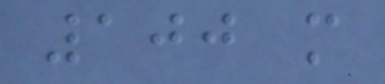100 m
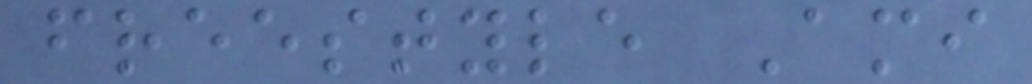freestyle Ami
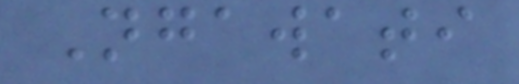Ngawati
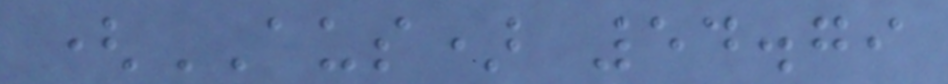(AUS) 54.79
